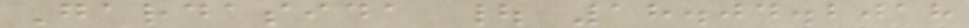Gardasida | 18.04.2018
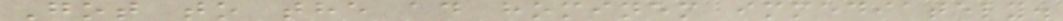Got to the ad hominem immediately.
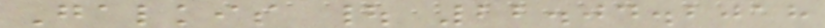Galkis | 22.04.2018
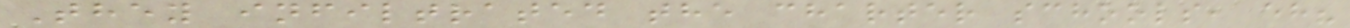They infiltrated the charter schools, eh?
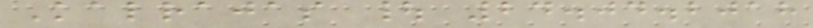Kalrajas | 24.04.2018
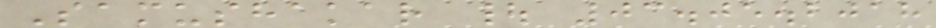Samushakar | 03.05.2018
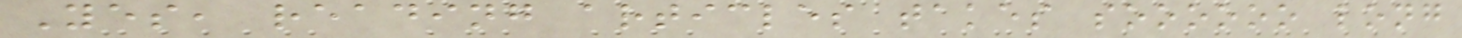Yes, reading articles takes soooooo long
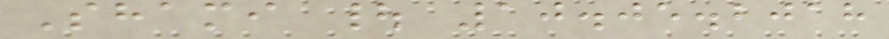Shami | 10.05.2018
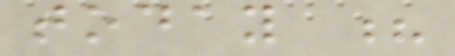today ?
